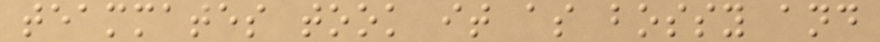teammates took it as bossy and
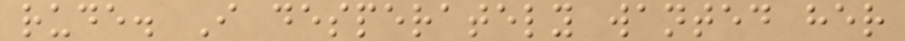rude. I desperately wanted her
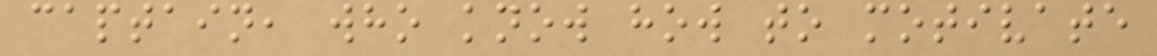captain, who know how to motivate
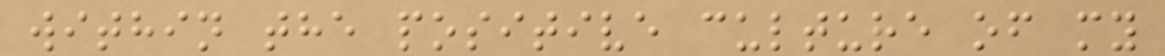within the positive culture of my
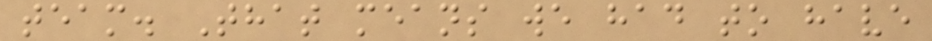team. That means we had to have
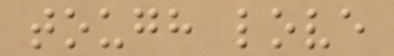tough love
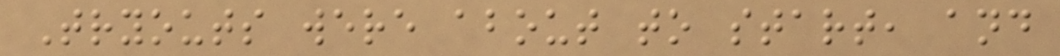Tryouts were about to start, and
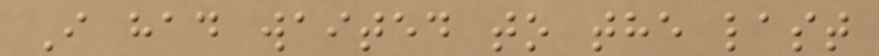I had waited to the last
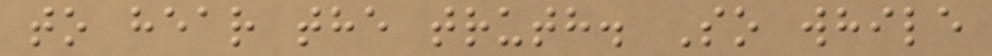to hear the truth. So while
